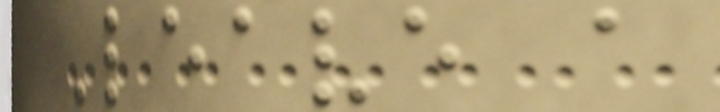Leave a
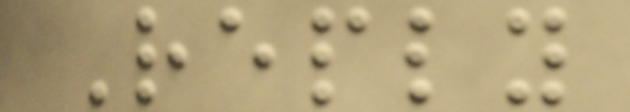Reply
